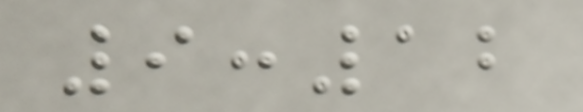9:12
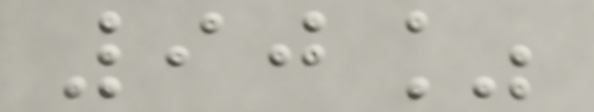90%
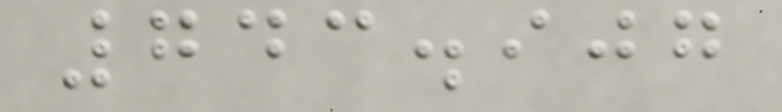743.907
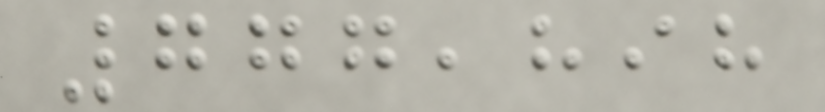777,898
